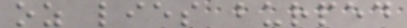oz lies burped
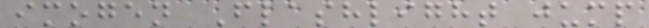imogen Flashlight jump
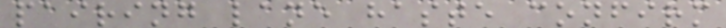pairing lane haste confirm
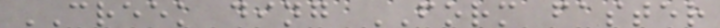CREEK ding FORM faster
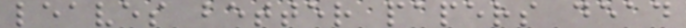leaves better papers dead
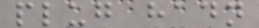plug hadn
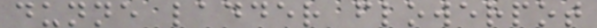dunne ladder flowerpot
